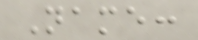Name:
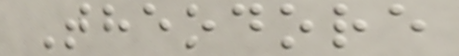Theodore
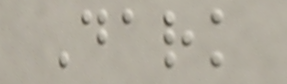Dark
